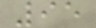95
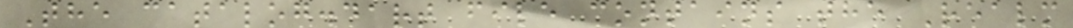The catalog.dart file contains the Realm
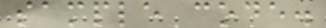sample code.
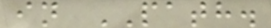in PATH.
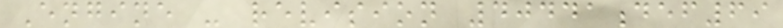Engine - revision 40441def69
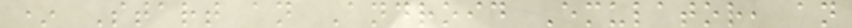* Start an Android Emulator, an
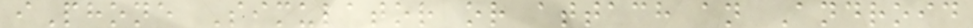iPhone Simulator or attach an Android
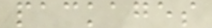packages
